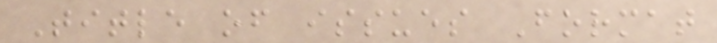Title of issues Format
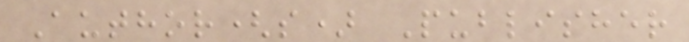Author(s) Publisher
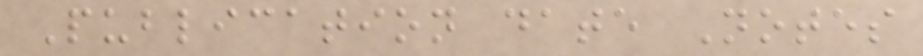Publication date Notes
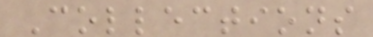Collections
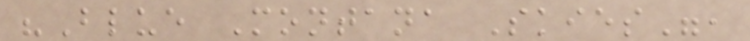"Blue Montana Skies",
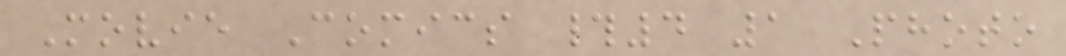Movie Comics #4 1 Photo
